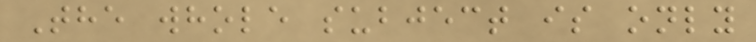The whole subject is only
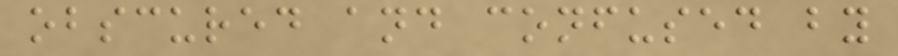obscured and confused by
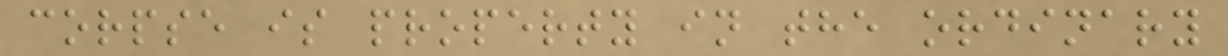corpse is property in the ordinary
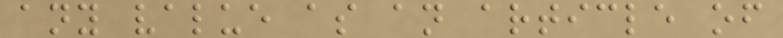any value as an article of
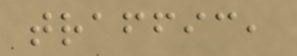traffic,
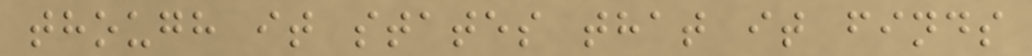though it states that it finds
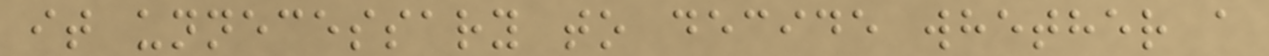it unnecessary to decide whether a
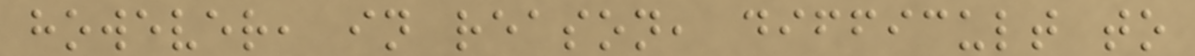however, in reason, difficult to
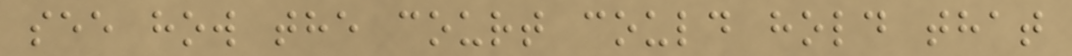see how the court could hold that
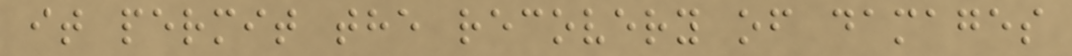it permit the recovery of damages
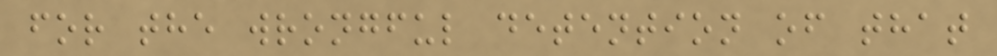for the wrongful detention of that
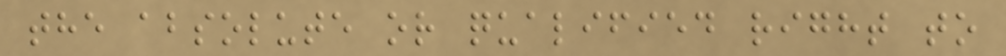the absolute or qualified right to
